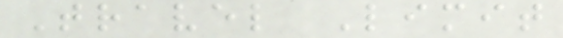Travel Limit
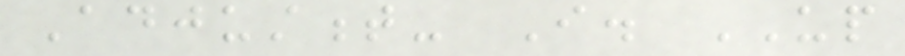Adjustment- I. UP
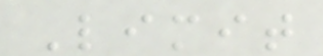Limit
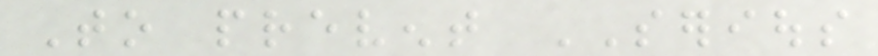To prevent SERIOUS
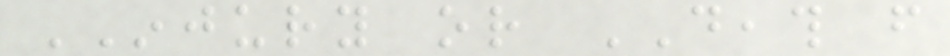INJURY or DEATH from
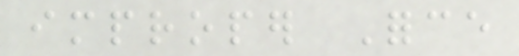improper Force
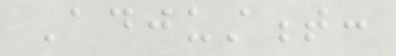Adjustment:
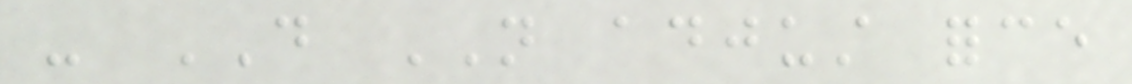- DO NOT adjust force
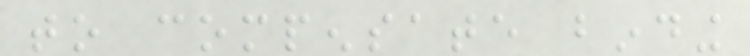to compensate binding
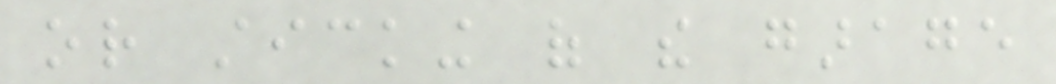or sticking of the garage
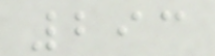293
